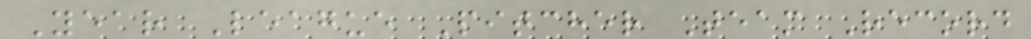Year League Pitcher Team Record
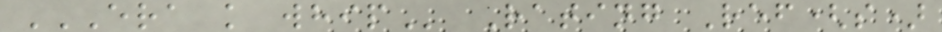ERA K WHIP Rating Ref(s)
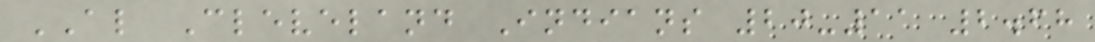AL Cleveland Indians 20-11 2.68
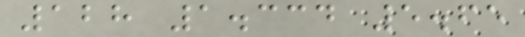128 1.334 5.65
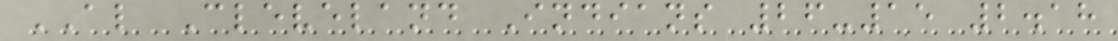AL Cleveland Indians 26-15 2.18
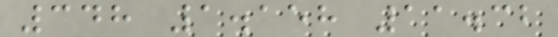348 1.158 11.32
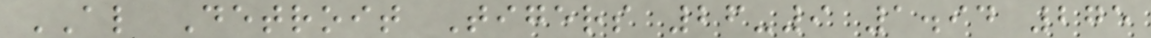AL Detroit Tigers 26-9 1.94 275
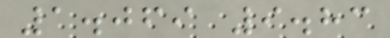1.069 9.83
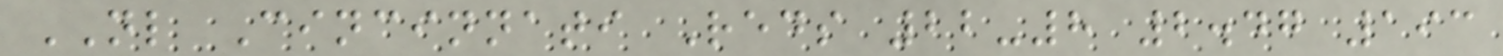NL Cincinnati Reds 22-8 2.47 193
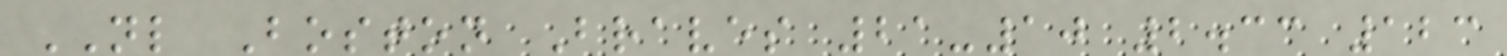NL Boston Braves 21-10 2.33 123
